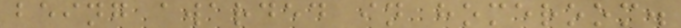being awarded in homeroom.
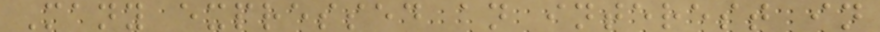Many expressed an interest in
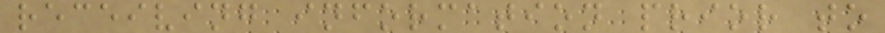receiving information prior to
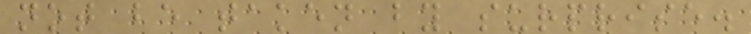not be taken by surprise.
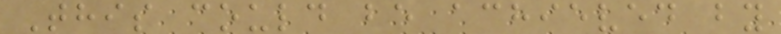This could be achieved by
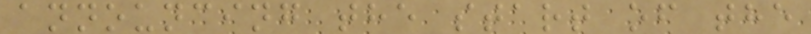announcing the start of the
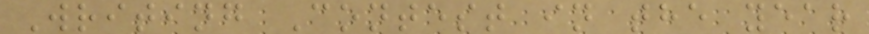Writing Contest in the year
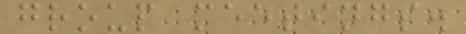group meetings.
